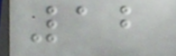12
